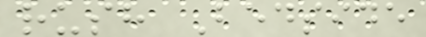rush Bedside
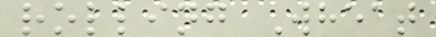rolling Wheat
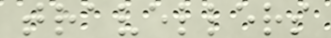travellers
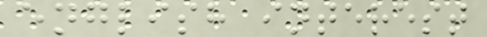english interest
